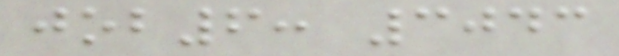job6: 3043
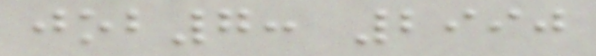job7: 2990
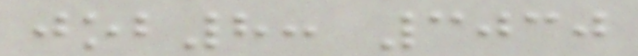job8: 3030
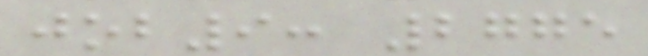job9: 2775
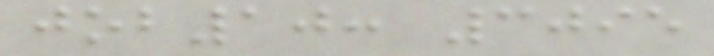job10: 3095
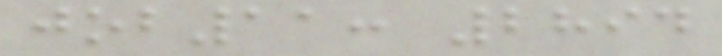job11: 2894
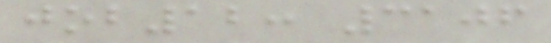job12: 3106
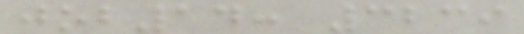job14: 3239
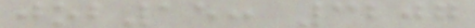job15: 3207
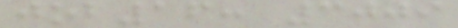job16: 3009
